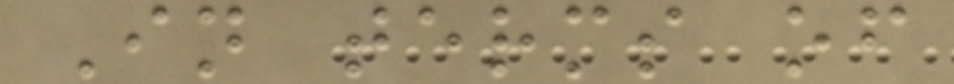In terms of
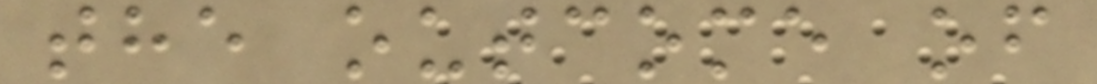the outcome of
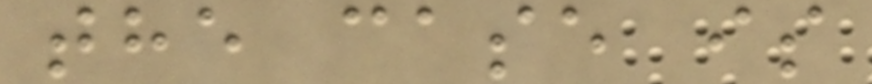the case is
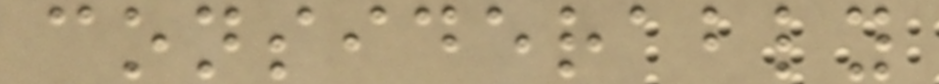considerably
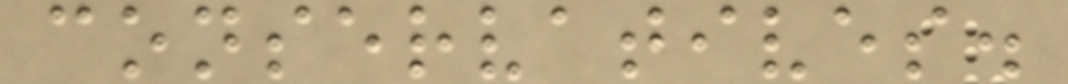conservatives.
